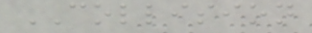COLLISION
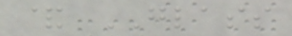& GLASS
